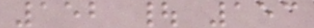152 | 153
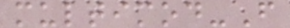multimod-F
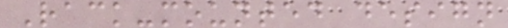Rack-mounted design
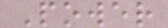Power
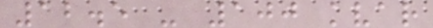12.5 - 100 kvar
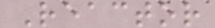Reactor
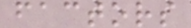factors
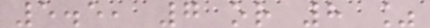5.5, 7 or 8 %
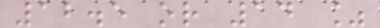12.5 or 14 %
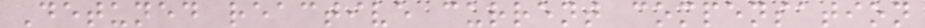Detuned reactive current compensation
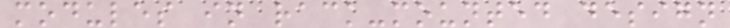modules in rack-mounted design
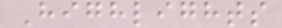Highlights
